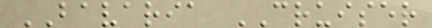BAVARIA CRUISER
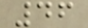46
